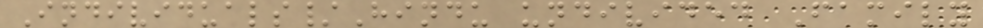Individuals/Hindu undivided Family
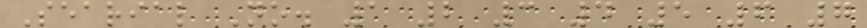Searial No. 1 2 3 4 5 6 7
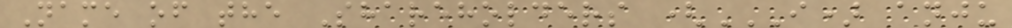Name of the Shareholders (I) ANJU
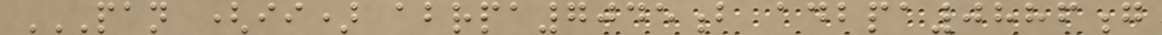PAN (II) ABRPA7045B ADBPA0886G
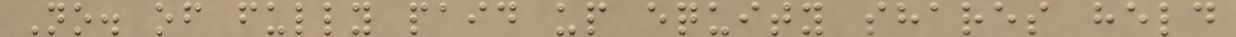No. of fully paid up equity shares held
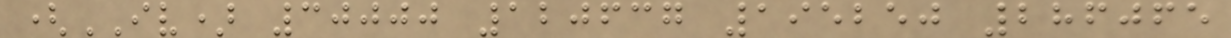(IV) 30000 120637 195250 286065
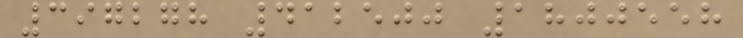397278 412500 1800558
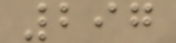297
